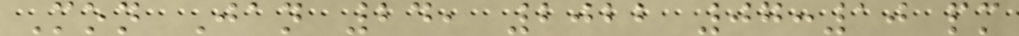Mon Jan 24, 2022 07:10 pm
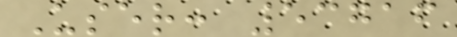User: 53716
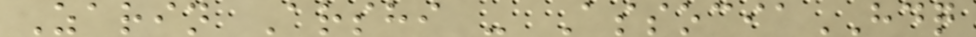Zarin Arshi - AssociaHDQ
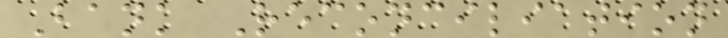Bank Reconciliation
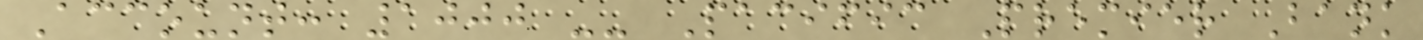Account: 1000 -- Pacific Premier Bank
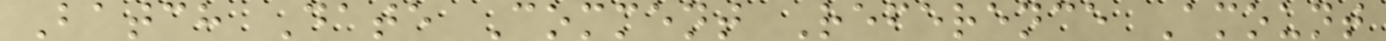Batch Date Comment Reference Amount
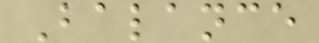Balance
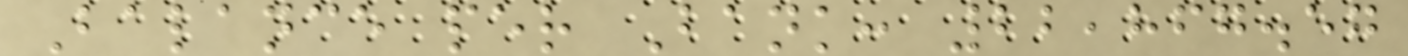Balance per Bank: 22,867.57
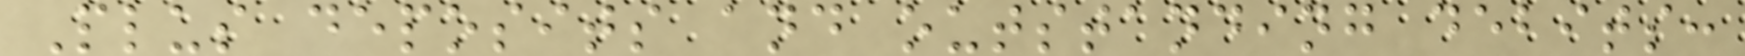Plus deposits and outstanding debits:
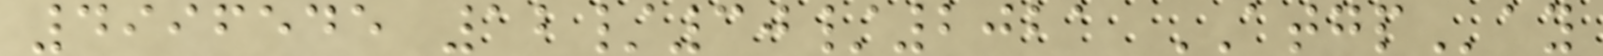4996545 12/30/2021 ATGPay
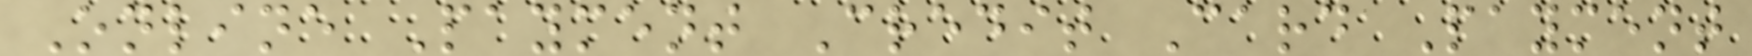Online Payment Credit Card Payment
